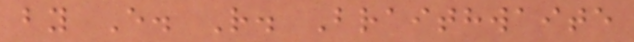by E. R. Braithwaite
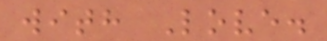with Love.
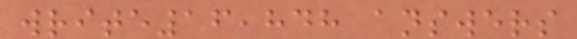write16,848 answers
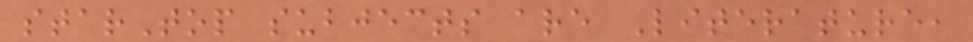starTop subjects are Literature,
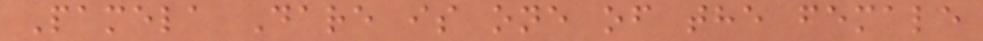Pamela Dare is one of the female
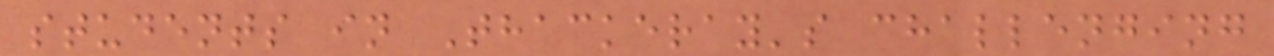students in Thackeray's challenging
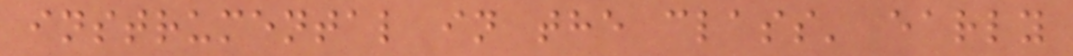instrumental in the class' early
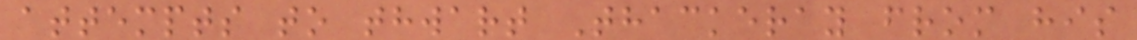attempts to thwart Thackeray from his
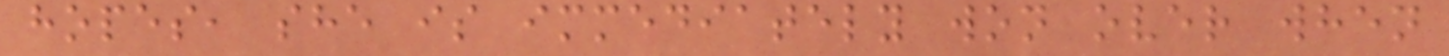hopes, she is immediately won over when
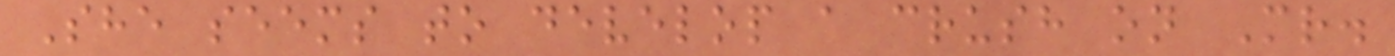She seems to develop a crush on Mr.
